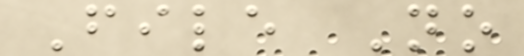File No
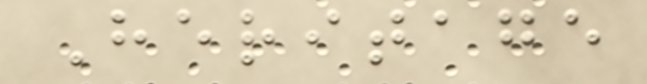Heritage
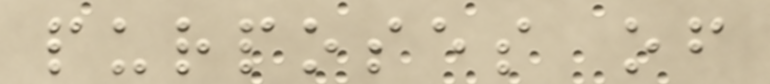purposes of
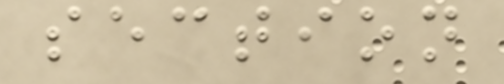section
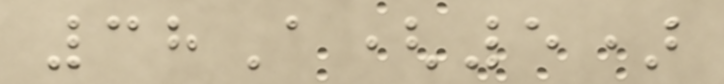38A(5)
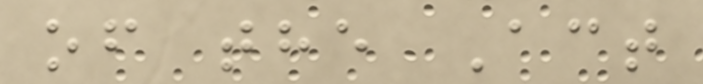of the Act
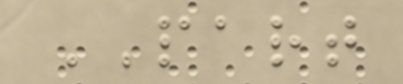PART
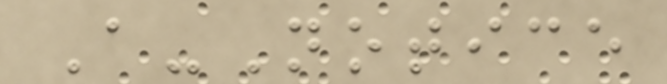A-Notice
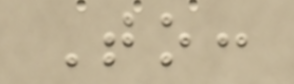To:
